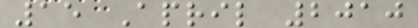15 April 2010
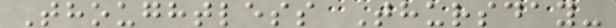Thoughtless Thursday-
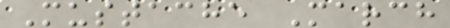Mustache March
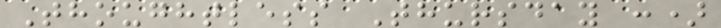Thoughtless Thursday :)
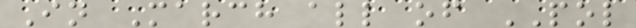In March all of POL
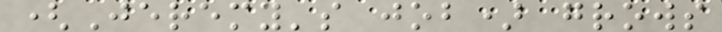(Jeremy's job) grows
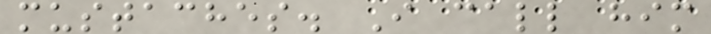mustaches. I call him
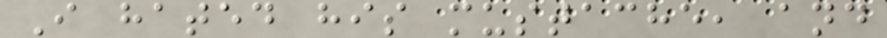I hated his mustache, and
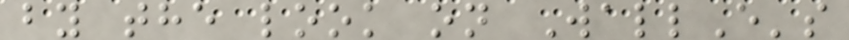by the look on WallE's
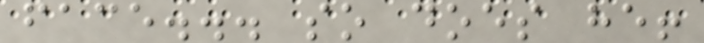face... so does he!
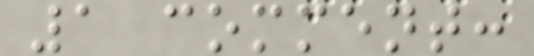1 comment:
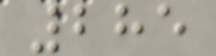285
